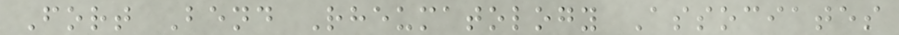Fort Bend Rheumatology Associates
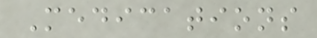Medications
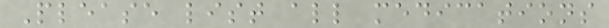Please list all medications
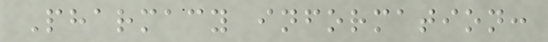Pharmacy information:
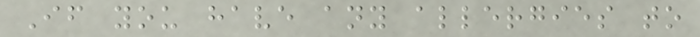If you have any allergies to
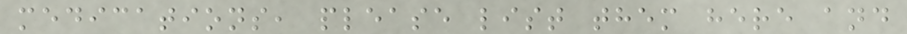medications, please list them here and
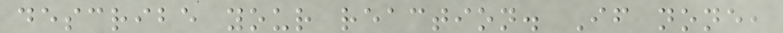describe your reaction. If none,
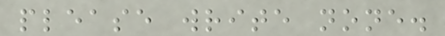please write none.
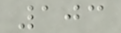103
